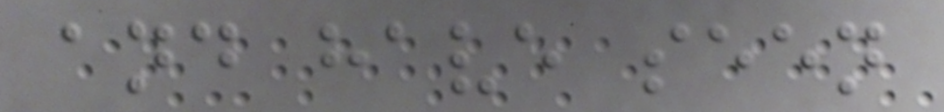and have seen
